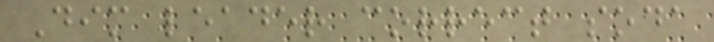Dim leader correct soda
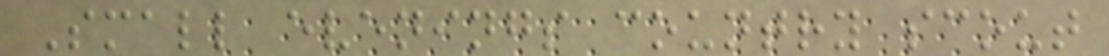Small evenings country scout
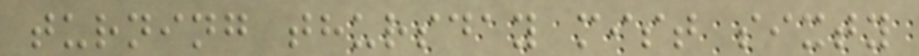turning thursday mist sixty
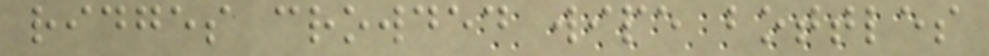ridges crowded wipe bottles
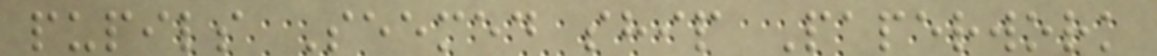pupils Seemed ship Paperwork
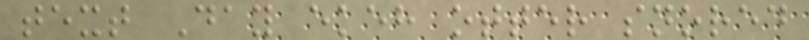text Day ekeh otter snored
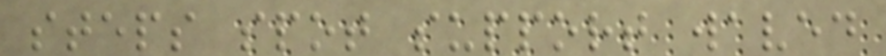steps spot support waved
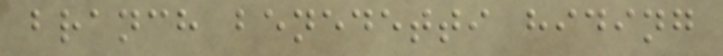branch benedetti hiding
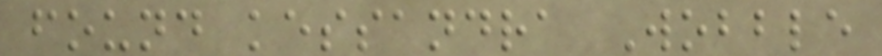found kessandra Wobble
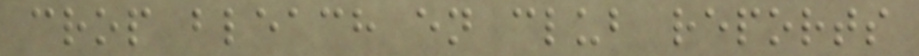crop bleach en club reports
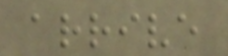arrive
